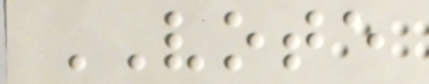VOTE
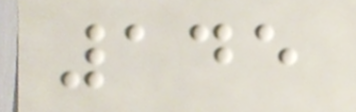145
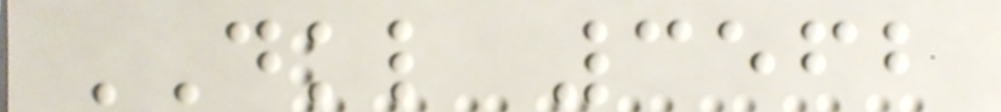DKL 3562
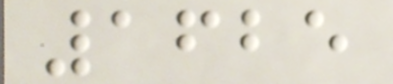1625
